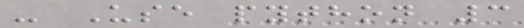- Use python 3
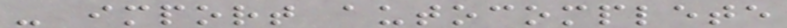- import autocomplete
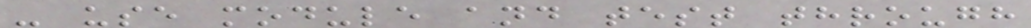- use module and test through
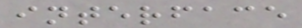interface
